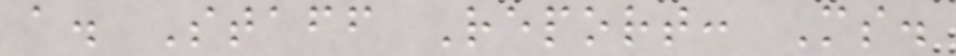a. Staff Report: Ms.
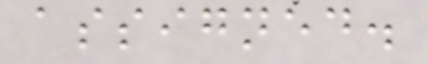assigned.
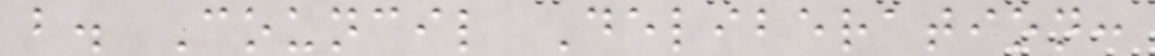b. Council Deliberation:
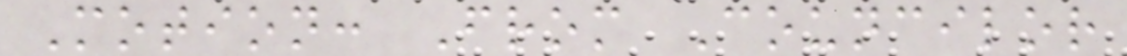Motion: From Councilor
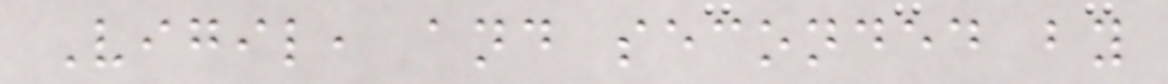Vigil, and seconded by
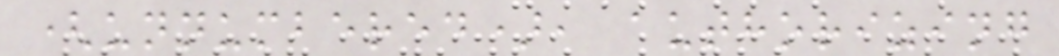(unnumbered), authorizing
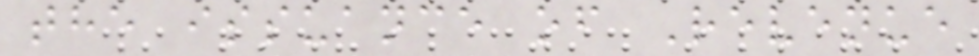the issuance of Revenue
